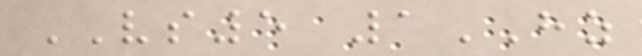VS5 1HZ
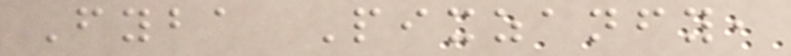Fyba Pixzanfy,
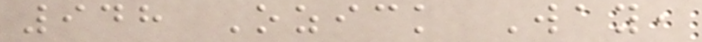948 Ozick Way,
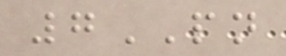7PN
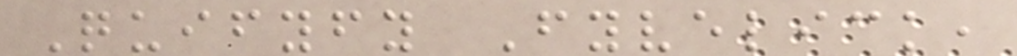Quifyfy Fyvelick,
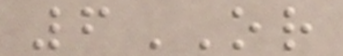6OR
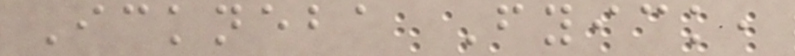Ickneba Fyick,
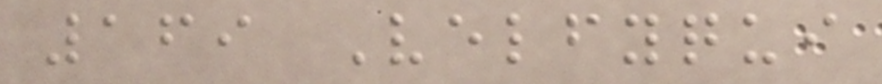169 Velfyqui
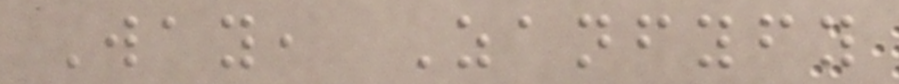Way, Zanfyfy
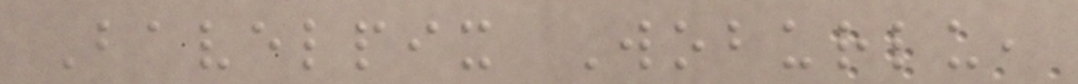Bavelpix Woburlu,
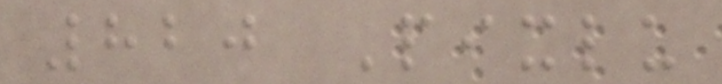820 Pixlu
